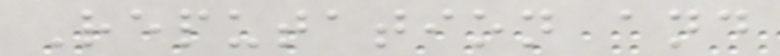Reputation and
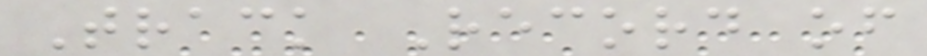Track Record of
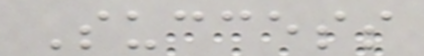Success
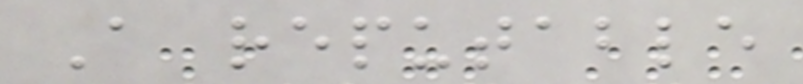A reputable
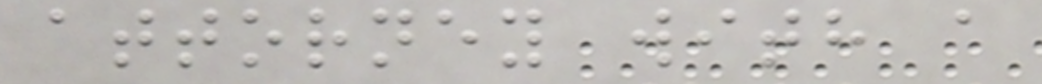attorney with a
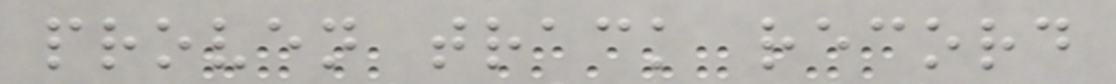proven track record
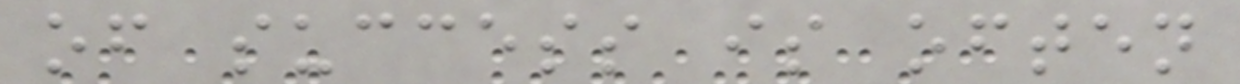of success is often
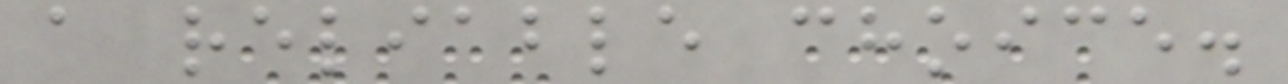a reliable choice.
